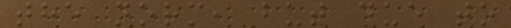the norm, but due to
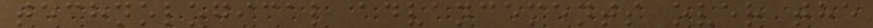technological advancements over the
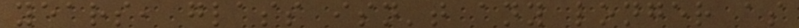years, glass isn't any longer as
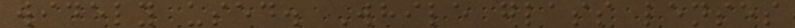widely used. While glass lenses
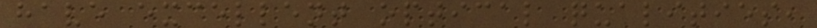have excellent optical qualities,
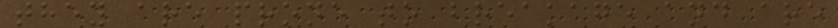they are prone to breakage and are
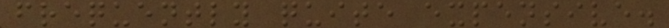frequently quite expensive.
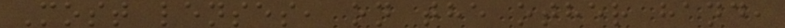Most lenses, on the other hand,
